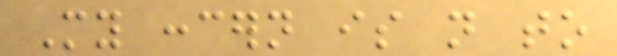My concern is not to
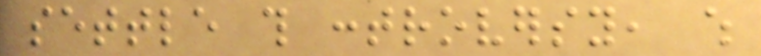settle this controversy, which
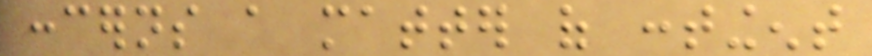concerns a matter of contingent
